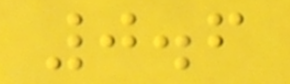0.6
